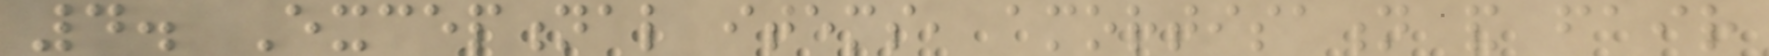4. Exceptional items, amortisation and fair
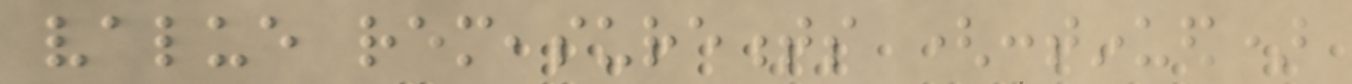value remeasurements (continued)
